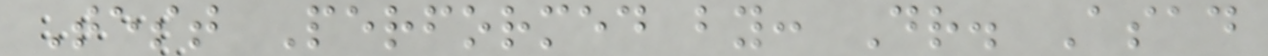Test Performed by: Dr. Asad
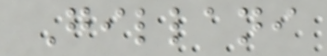Gillani
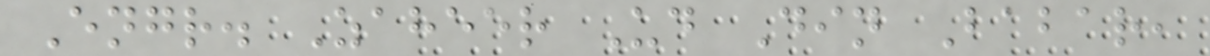Engr. Zaheer Ud Din Babar,
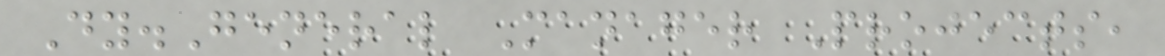Dy.General Manager Projects,
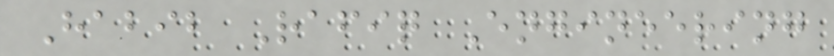Habib Rafiq Engineering
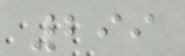299
